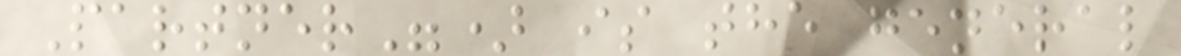Partner") is the general
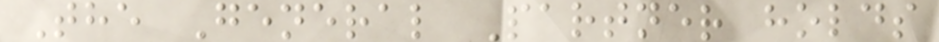The General Partner holds
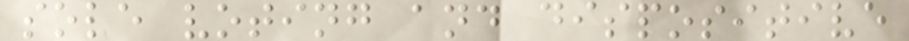sole voting and dispositive
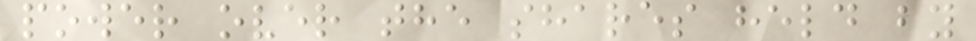power over the shares held by
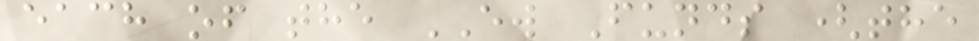each of the EW Funds (the
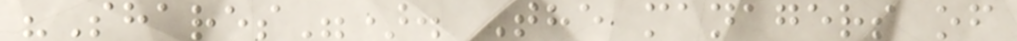"Shares"). The managers of
